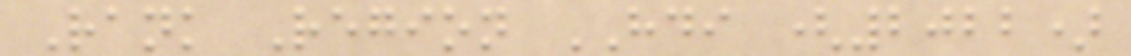Rank Region HDI (2022)
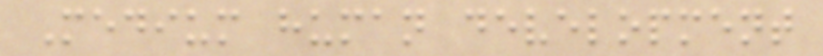Medium human development
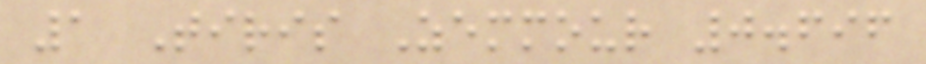1 Tiris Zemmour 0.696
